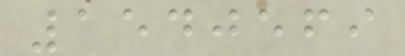1540569
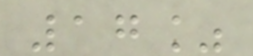17%
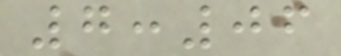7:06
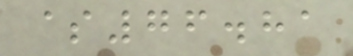$76.81
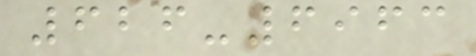626-6963
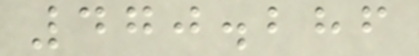470.286
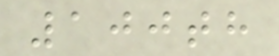100th
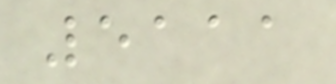5111
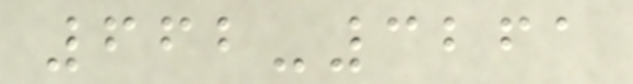662-3261
